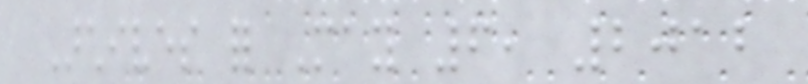Archives for May 6, 2012
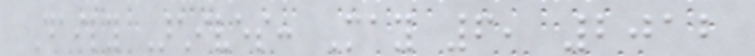Daily Archives: May 6, 2012
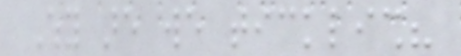Why are we ticklish?
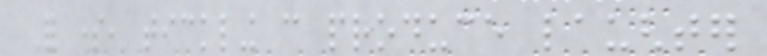For some, tickling can produce laughter
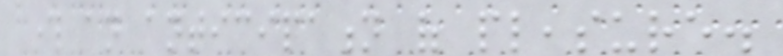through an anticipation of pleasure.
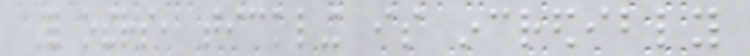For others, tickling is incredibly
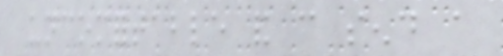uncomfortable and can send a
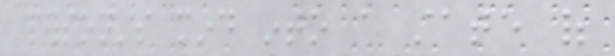person's mind into a state of
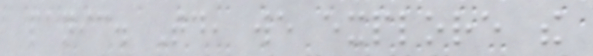panic. Today, we explore the
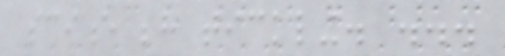science behind tickling. ...
